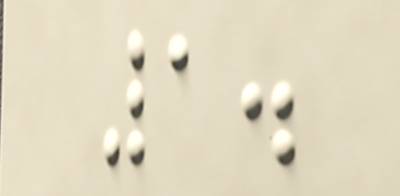1.
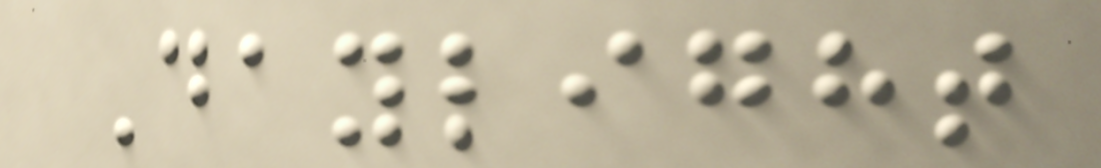Daylight
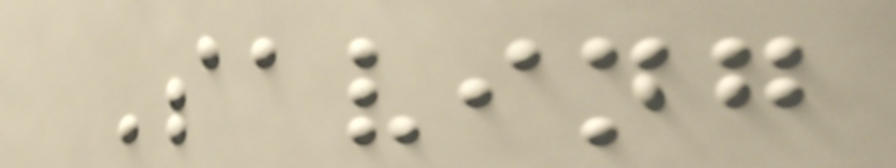Saving
